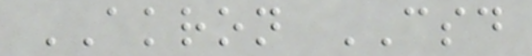AKRON CSD
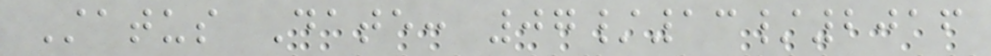Status Date: 07/13/2016
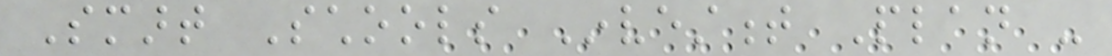Smart Schools Investment Plan -
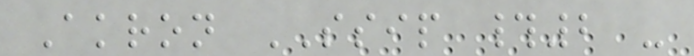Akron SSIP #2 -
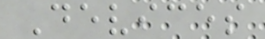Devices
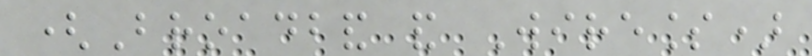(Broadband and Wireless)
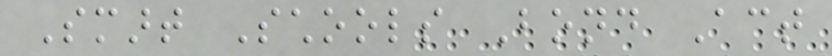Smart Schools Bond Act
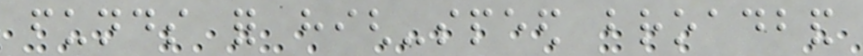funds for high-speed broadband
